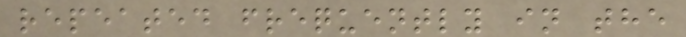repeated frequently in the
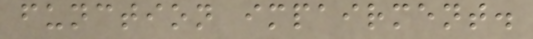function impairment.
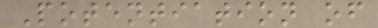Potentiation of
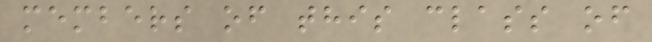members of this class of
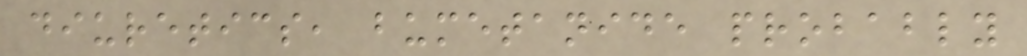diuretics, bumetanide probably
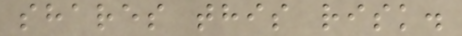shares this risk.
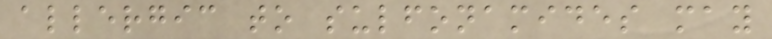allergic to sulfonamides may
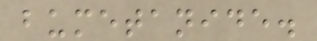bumetanide.
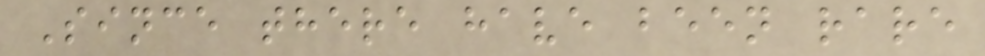Since there have been rare
